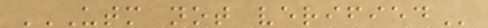UTM NOT VERIFIED
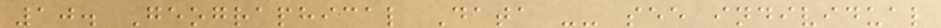10. Geographical Data -- see individual
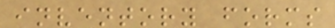inventory forms
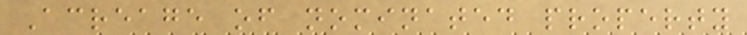Acreage of nominated property
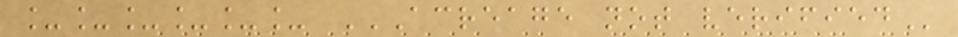______ ACREAGE NOT VERIFIED
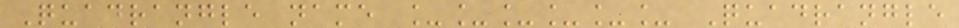Quadrangle name ______ Quadrangle
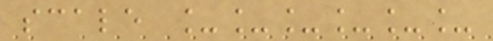scale ______
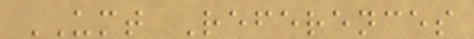UMT References
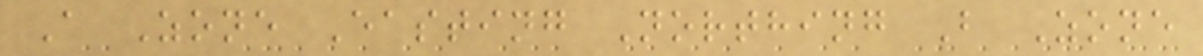A Zone Easting Northing B Zone
